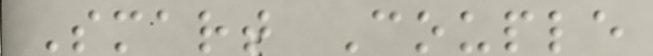Smart Couple
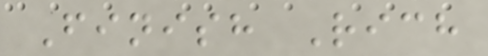Finish Rich
